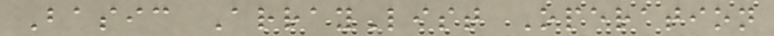Basic ArrayList Operation
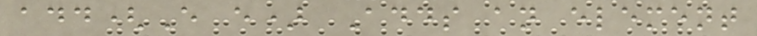add(E e) Adds an element
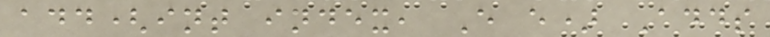add(int index, E e) Adds
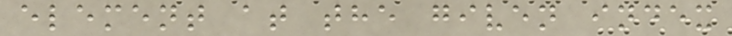element at the given index
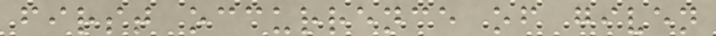first occurrence of given
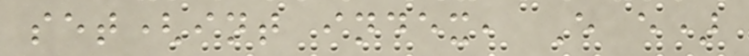set(int index, E e)
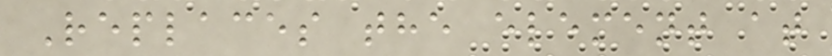Replaces the element at
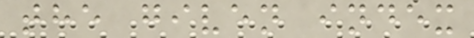the given index
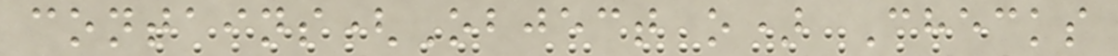contains(Object o) Checks
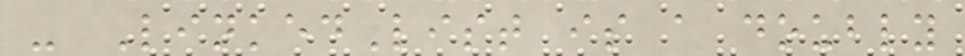- LinkedList is a doubly
